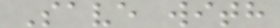Save with
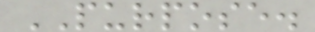PURPOSE.
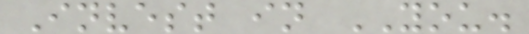Invest in YOU.
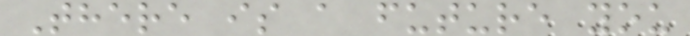There is a future you
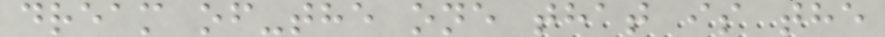dream of-the one that is the
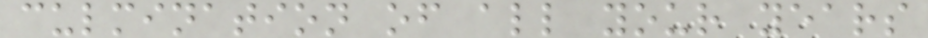culmination of all your years
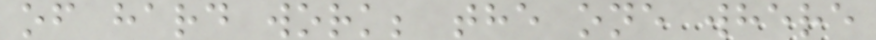of hard work; the one where
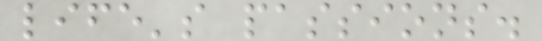life's passions.
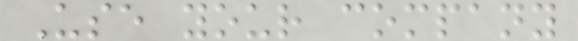Use your company
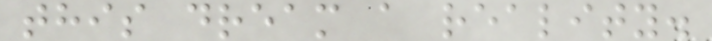this dream a reality.
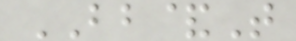BB&T
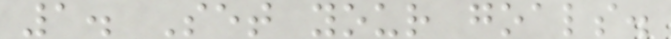1. Set your goals.
